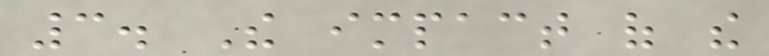3. The impact of the
